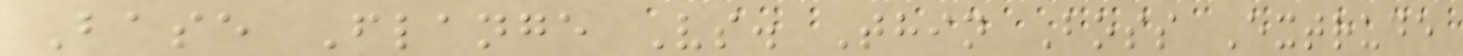Base Flange Vs. Thin Boss Extrude
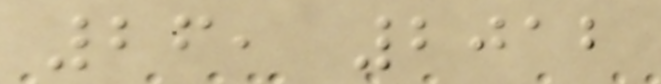26, 2012
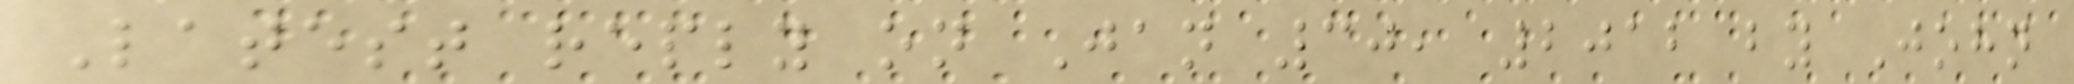Latest reply on Jan 30, 2012 by John
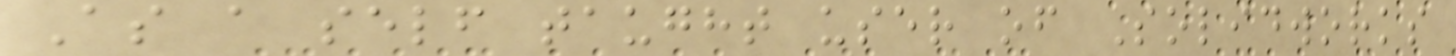As a self taught user of Solidworks
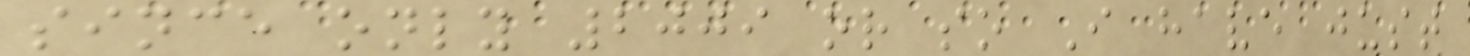since only 2009 or so I have just
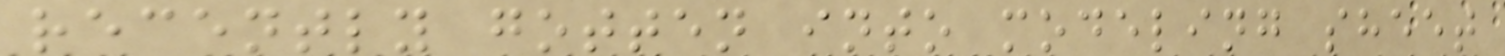recently gotten into modeling sheet
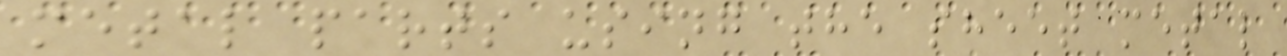metal parts using the sheet metal
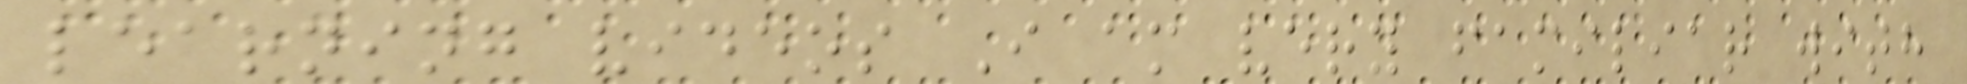learning videos I am very familiar with
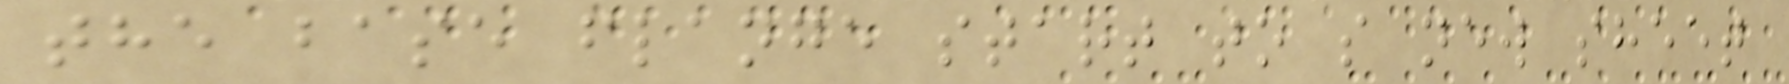the base flange start to s new sheet
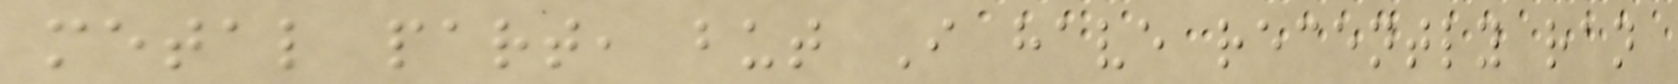metal part, but I have recently ran
